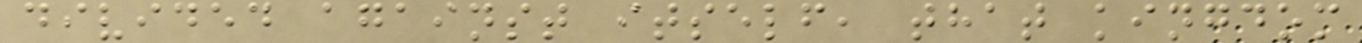divided against itself, that kingdom
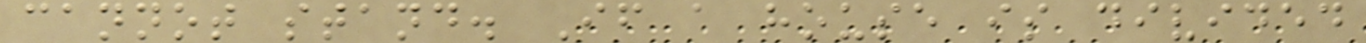cannot stand. If a house is divided
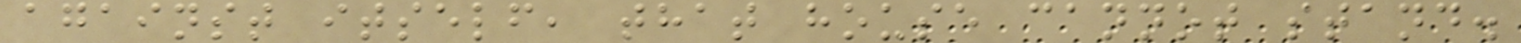against itself, that house cannot stand.
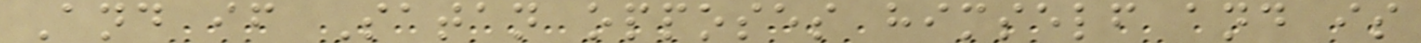And if Satan opposes himself and is
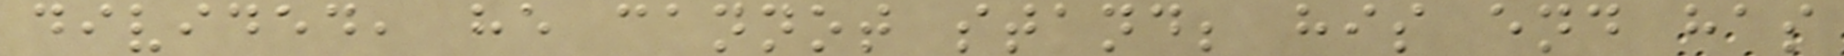divided, he cannot stand; his end has
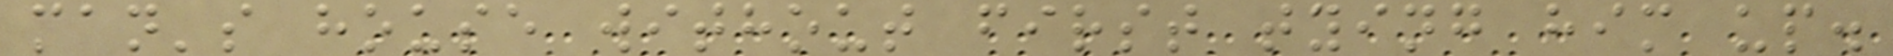man's house without first tying him up.
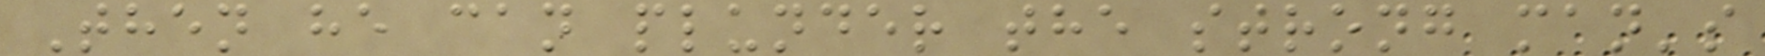Then he can plunder the strong man's
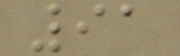91
